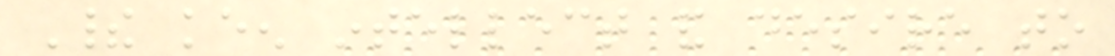Their keen intellect and desire to
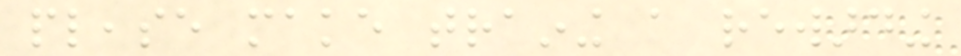please make training a rewarding
